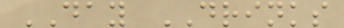DAY DRINKS
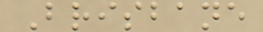Brisbane
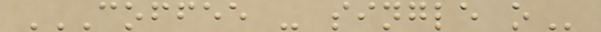COFFEE - SINGLE O
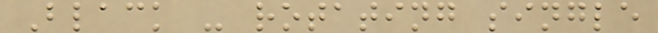Black - rotating single
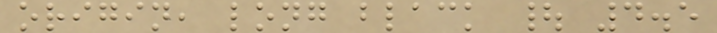origin, long black | 4.5
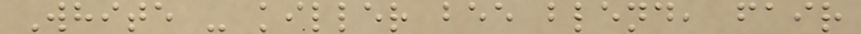White - killer bee blend, fair
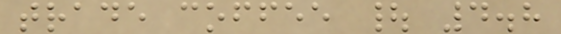trade coffee | 4.8
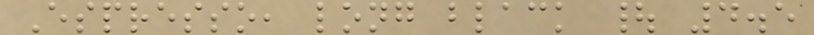Espresso, long black | 4.5
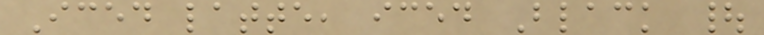Iced latte, iced Black |
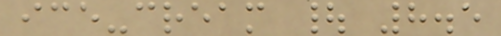ice-cream | 8.5
